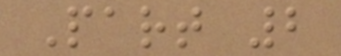Part 2
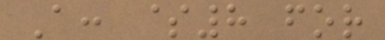A: $8 for
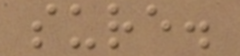sure.
